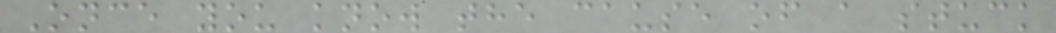Once you know the cause of a stuck
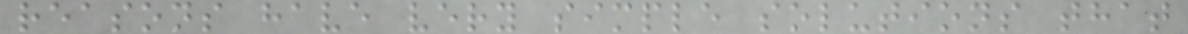reasons have very simple solutions that
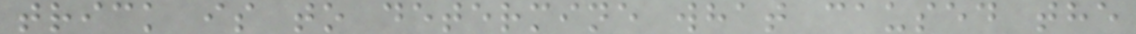trick is to determine what caused the
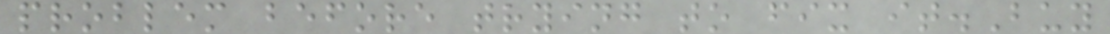problem before trying to fix it.Buy
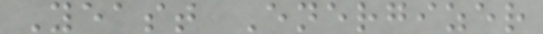Yeast Energizer
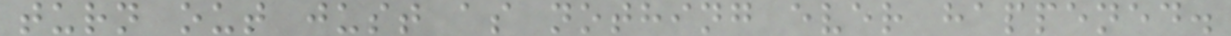turn out just as nothing ever happened.
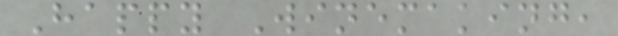Happy Winemaking,
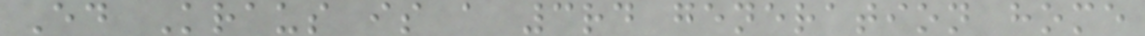Ed Kraus is a 3rd generation home
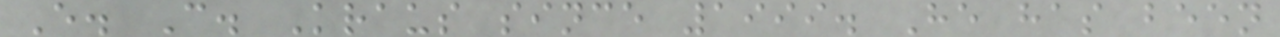E. C. Kraus since 1999. He has been
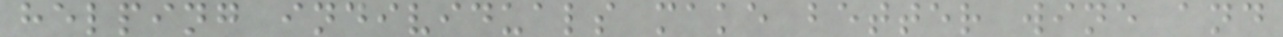helping individuals make better wine and
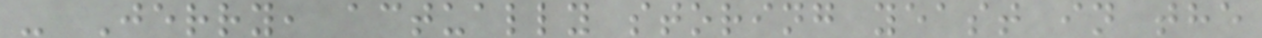- Jerry, actually storing yeast in the
